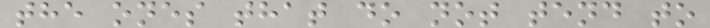the ones that do not tend to
